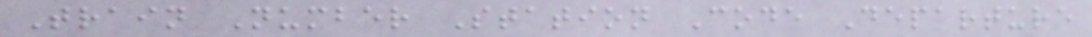Train Number Station Code Departure
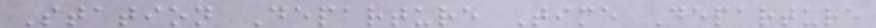Station Departure Time Departure
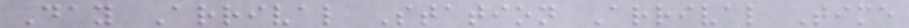Day Arrival Station Arrival Time
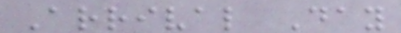Arrival Day
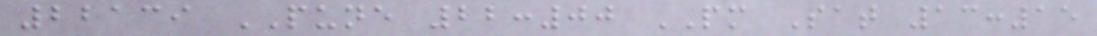22139 PUNE 22:00 PM Sat 13:15
